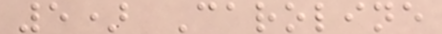5) Caroline
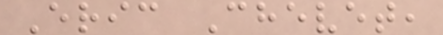Eric Chevet,
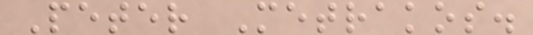Peter Metrakos.
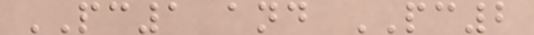PC1 and PC2
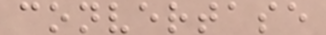convertase
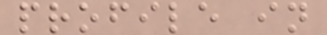profile in
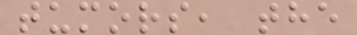tumors, the
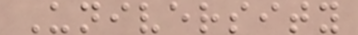University
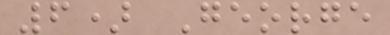6) George
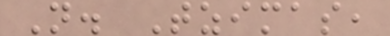N. Tzimas,
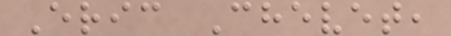Eric Chevet,
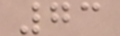73
